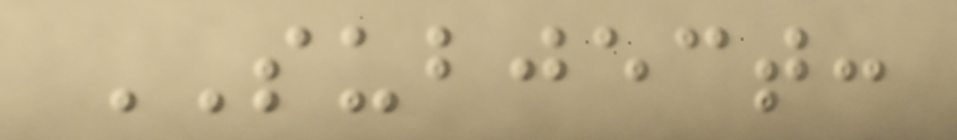SUBJECT:
